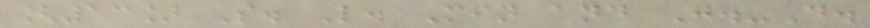[13] S. L. Min and J.-D.
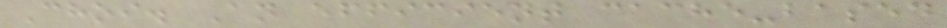Choi. An efficient cache-based
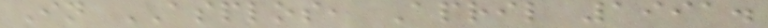In ASPLOS, April 1991.
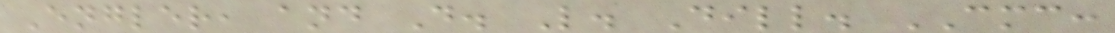Engler, and D. L. Dill. CMC:
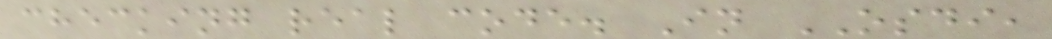checking real code. In OSDI,
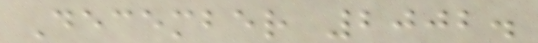December 2002.
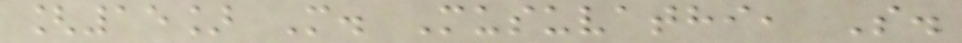[15] M. Musuvathi, S.
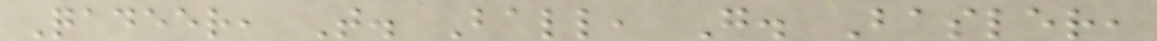Qadeer, T. Ball, G. Basler,
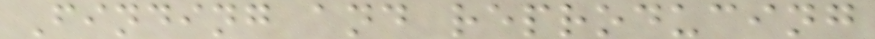Finding and reproducing
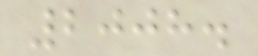2008.
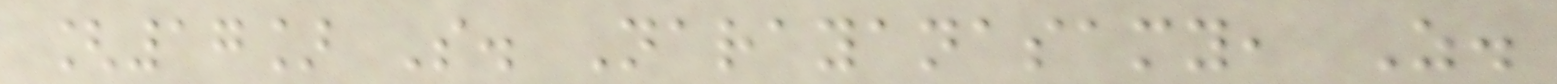[17] S. Narayanasamy, Z.
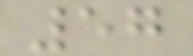57
